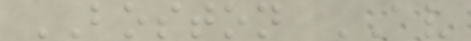BOSTON AV
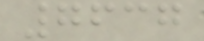7637
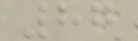87
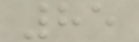85
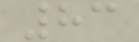83
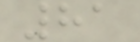81
